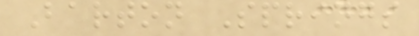Barton Springs
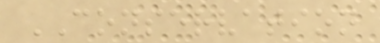CONSERVATION
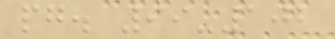pg. 99-102
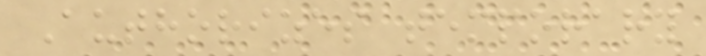Authorizes temporary
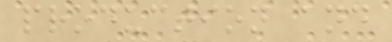production and
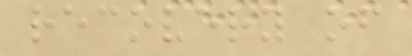recovery of
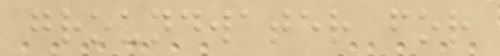groundwater for
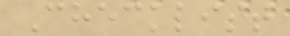Checklist
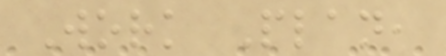Work Plan,
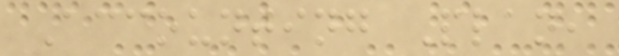Accounting Plan,
